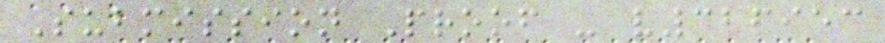Submission Proof - v326953
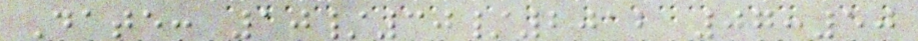Date: 10/30/2012 07:50
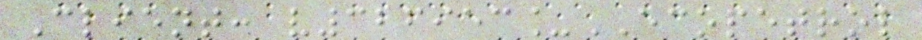Client: v326953_ECOPETROL
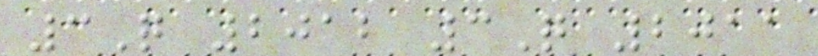3Q 2012 3Q 2011
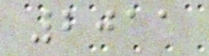2011
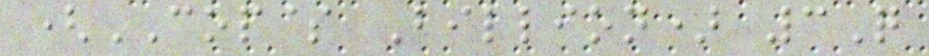(COP$ Billion) 3Q
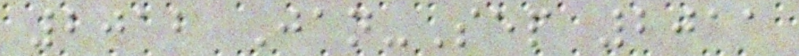2012 Jan-Sep 2011
